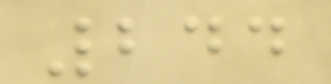244
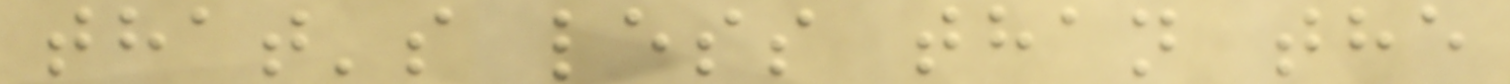that's less than the
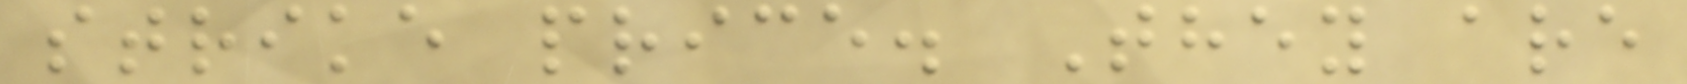strike price. They are
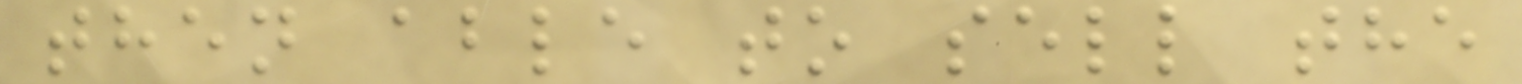then able to sell the
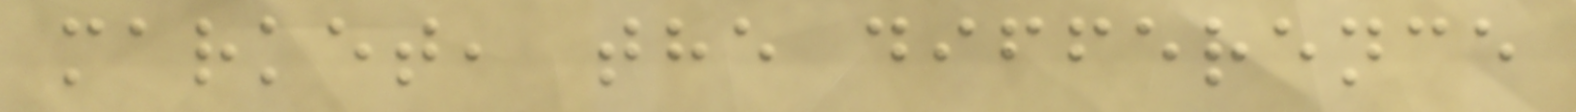market, the difference
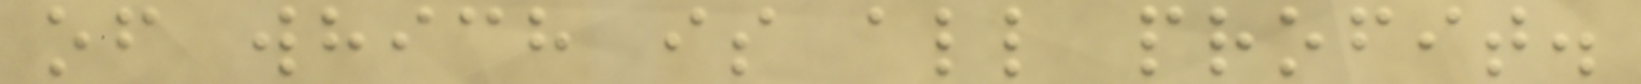of which is all profit.
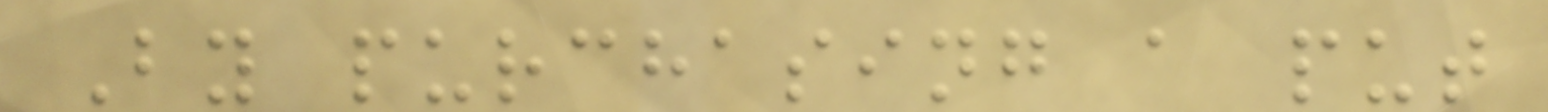By purchasing a put
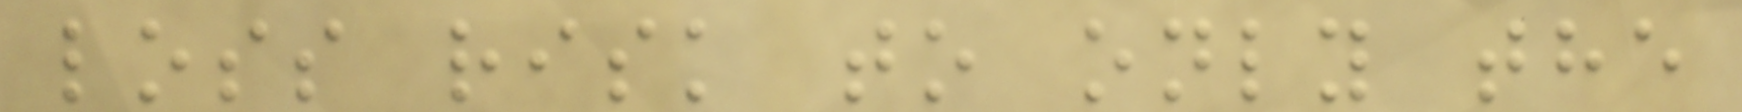loss risk to only the
